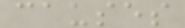causes
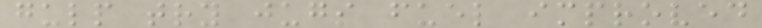gulp try jugs fuel improved
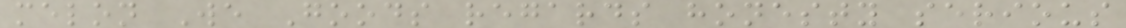melon We Goods regards honesty serious
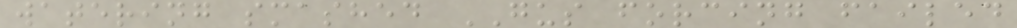watering smashed GUS forcing failed
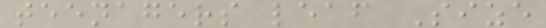teenagers leaf Size
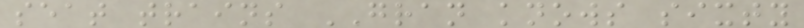seat trains GRAN knows sixty
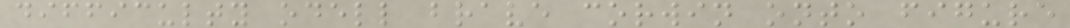difficulty odell brave corwin onto figure
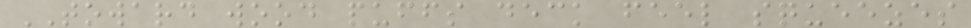TOWARD wood puffs deck feel squeezes
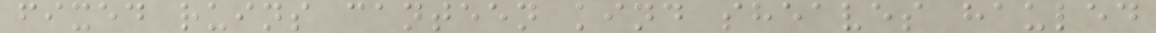fixed ruins canteen kind sheaves hauled
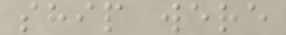ship were
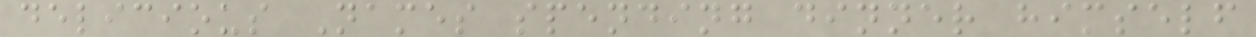delicious Names spending dinner himself
